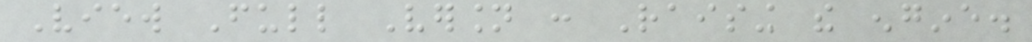View Full Version : Raising the engine.
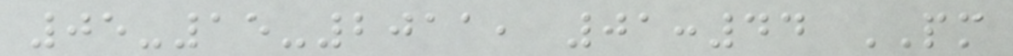05-15-2011, 01:44 PM
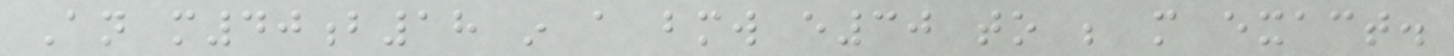An m40b18 in a bmw e30 to be more exact.
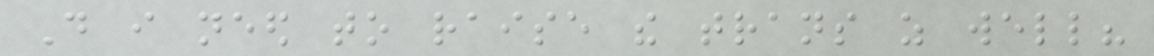Do i need to raise the trans as well?
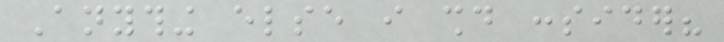Anything else i should consider?
